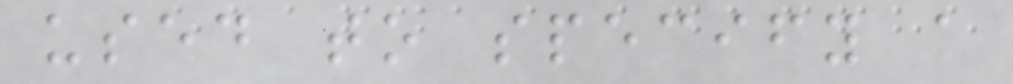used to specify a
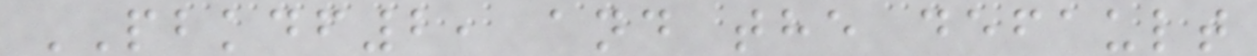PBKDF2, and the default
